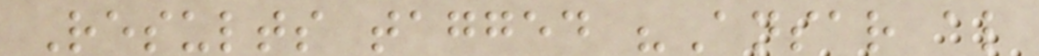Results tagged "Ansar al
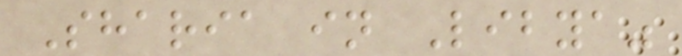Sharia in Libya"
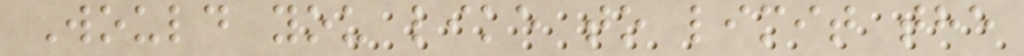Would you like to limit the
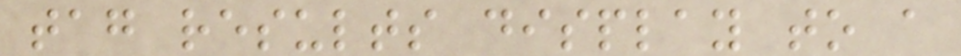tag results display to a
